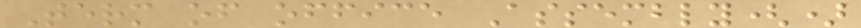Term of office Assembly()
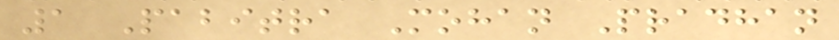1 Pabitra Mohan Pradhan
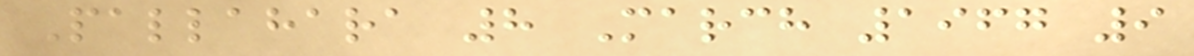Pallahara 8 March 1967 9
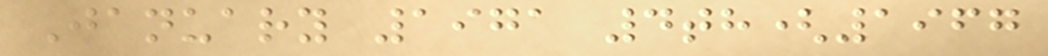January 1971 4th(1967
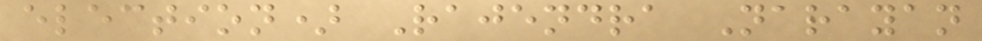election) Rajendra Narayan
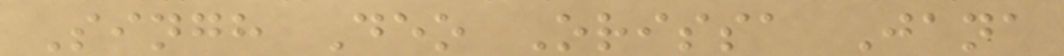Singh Deo Orissa Jana
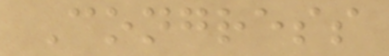Congress
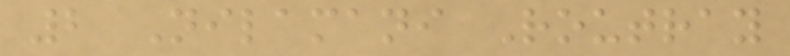2 Nilamani Routray
